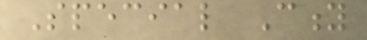Special City
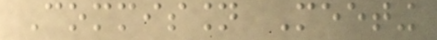Commission Meeting
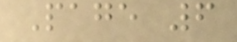Page 6
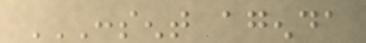CONSENT AGENDA
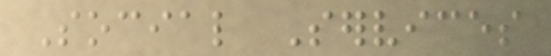Social Services
